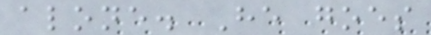alone. He goes
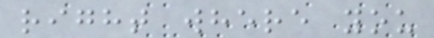right where you
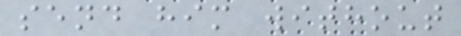send him without
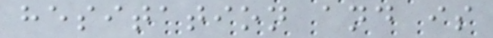hesitation and is
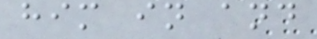him in and
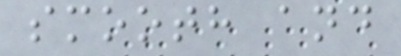smooth and
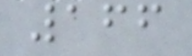166
